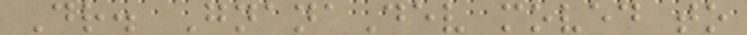Dr. GnanaDev moved to
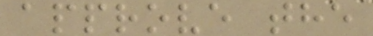approve the
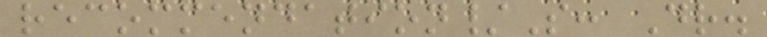recommendation/S: Dr.
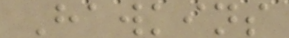Hawkins
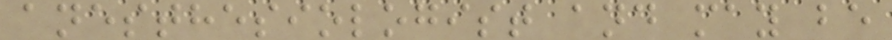anesthesiologist and may be
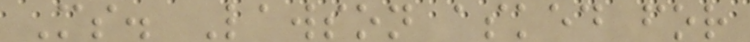Ms. Lawson asked for
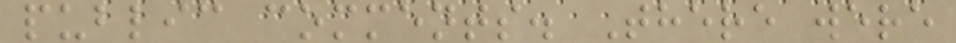public comments. There were
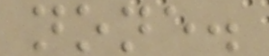none.
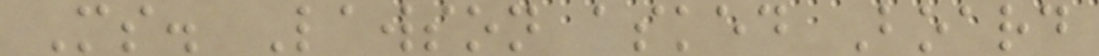Ms. Lawson asked Board
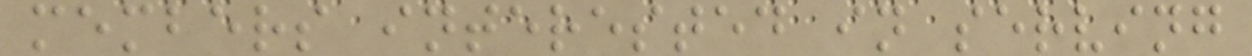members interested in serving
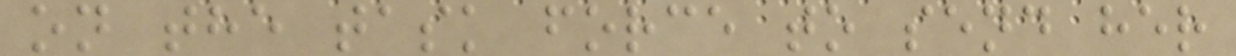on the task force to send her
